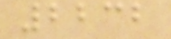2232
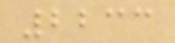2233
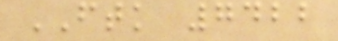FTK 7422
